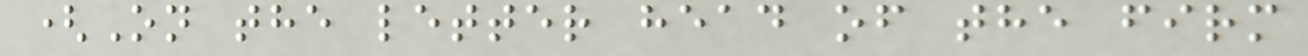(On the letter head of the firm
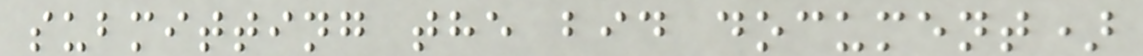submitting the bid document)
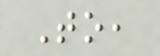To,
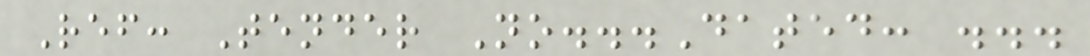Ref: Tender No...Dated: ...
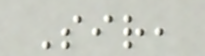Sir,
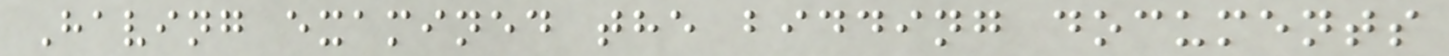Having examined the bidding documents
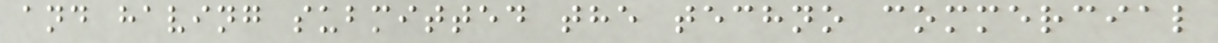and having submitted the techno commercial
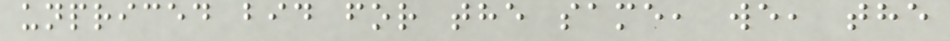unpriced bid for the same, we, the
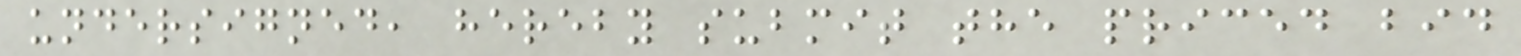undersigned, hereby submit the priced bid
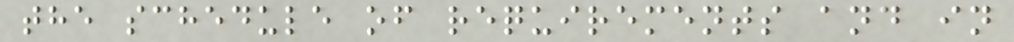the schedule of requirements and in
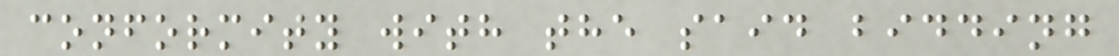conformity with the said bidding
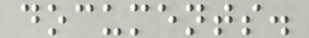documents.
